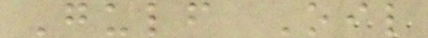Gulf Oil
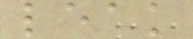leak
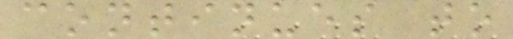continues to
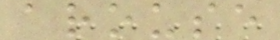arouse
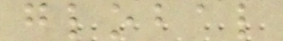global
